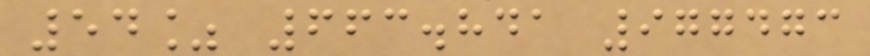54% 663.841 977473
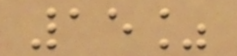15%
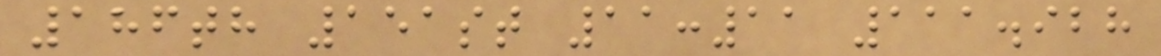186th 151st 11:11 111.928
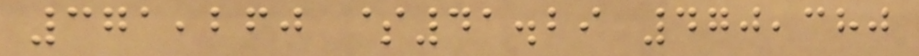371,260 $41.29 470,380
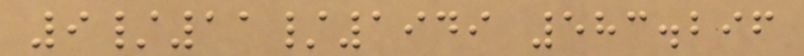9/11/1949 583.296
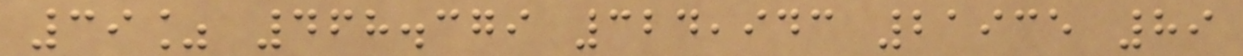39% 468.379 324,943 21935 89
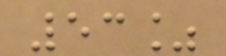53%
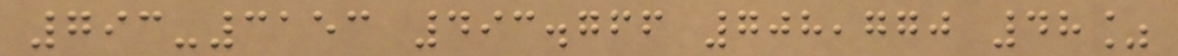793-3153 493.766 708,770 48%
